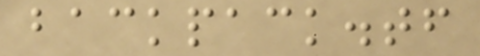backpack.tf
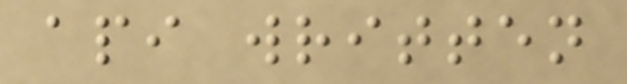api written
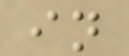in
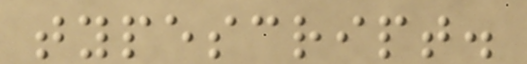typescript.
